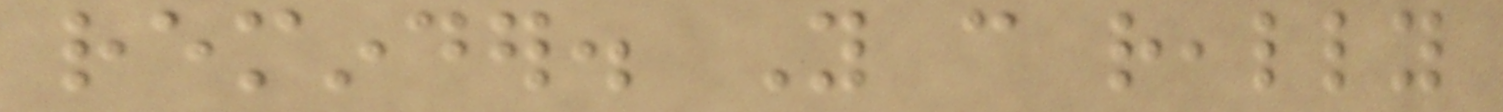reminder. You can really
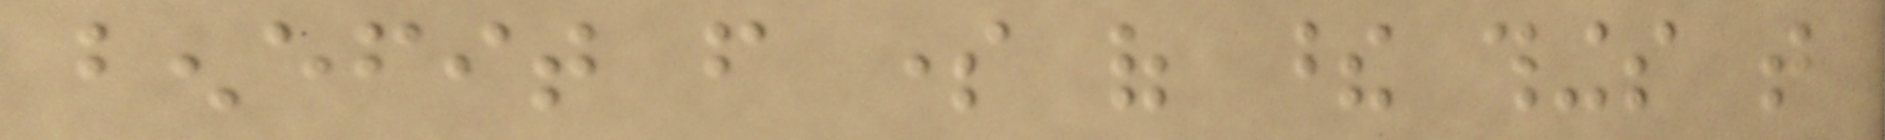benefit from some of these things that
